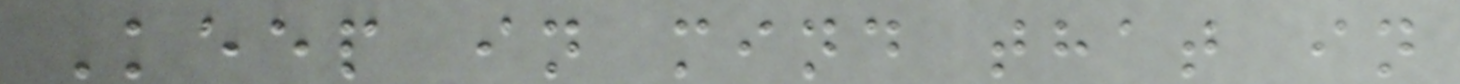Keep in mind that in
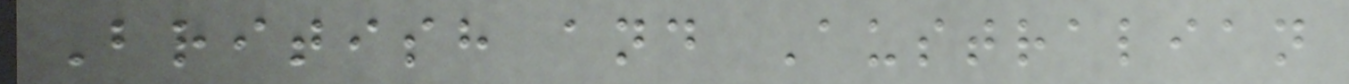British and Australian
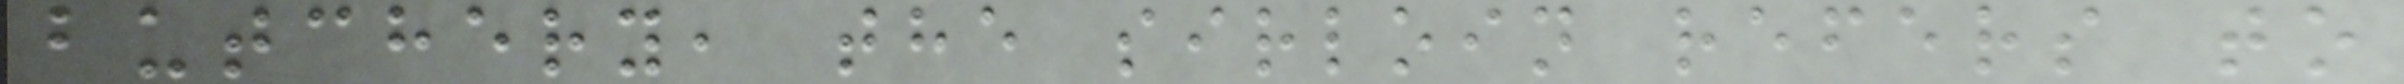butchery, the sirloin refers to
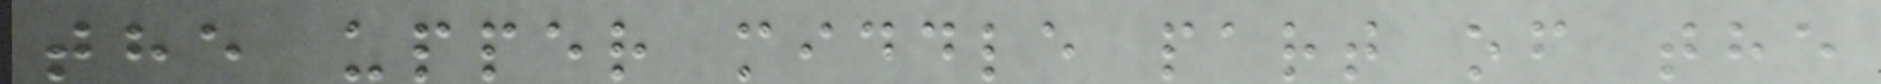the upper middle part of the
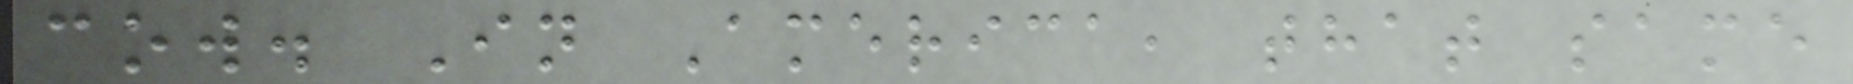cow. In America, that same
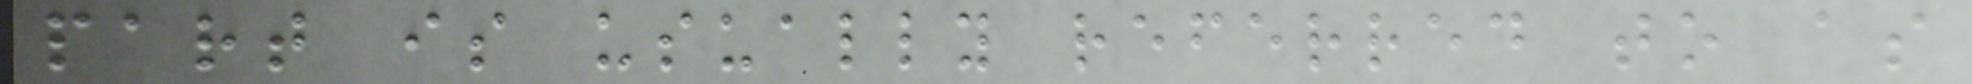part is usually referred to as
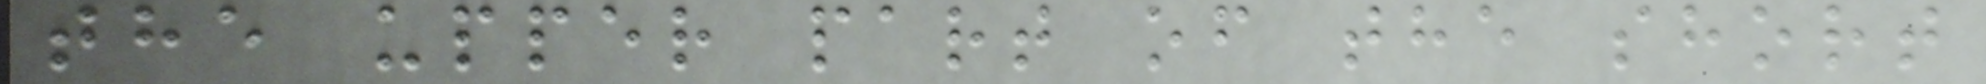the upper part of the short
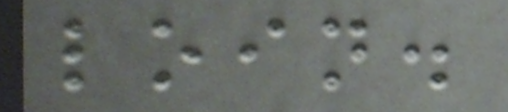loin.
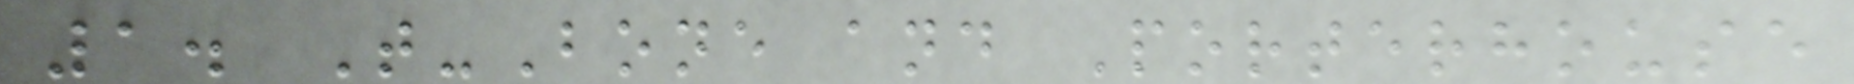1. T-Bone and Porterhouse
